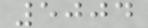5004
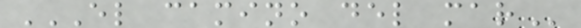EL CAMINO DEL MAR
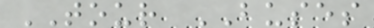TOUR BUSES
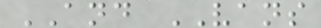AND VANS
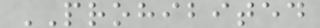PROHIBITED
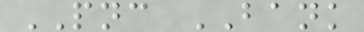PNC BANK
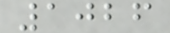1026
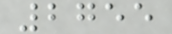2755
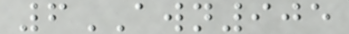6AWN905
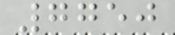7750
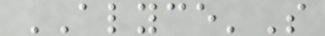ALYCE'S
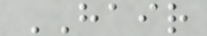HAIR
